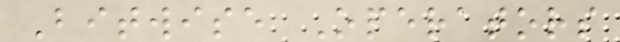Bitwise Operators
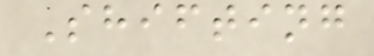Shifting
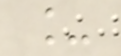_
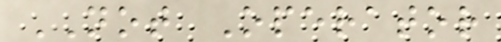NOT Operator
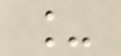_
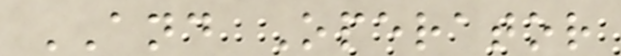AND Operator
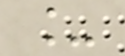_
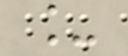_
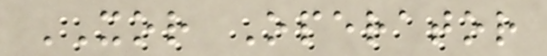XOR Operator
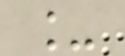_
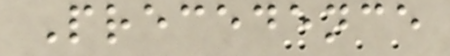Precedence
